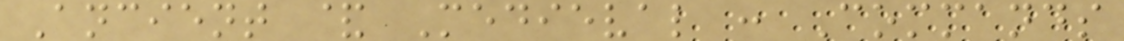Ancient & Medieval : Commands
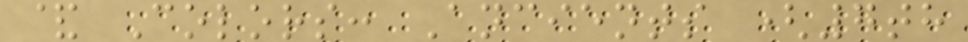& Colors: Ancients (7th
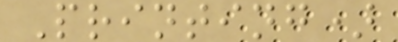Printing)
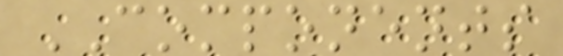COMPONENTS
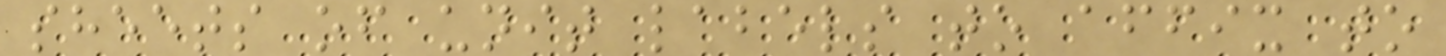sheets of unit labels to affix to
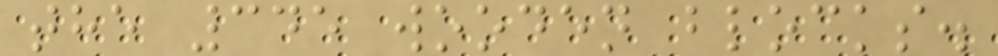the 345 wooden blocks.
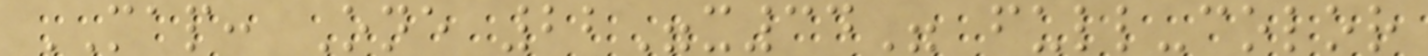MAP: One 22"x34" full-color
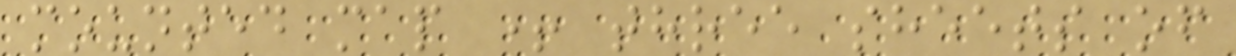mounted map + three sheets of
